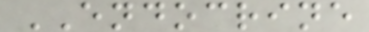ENDOCRINE
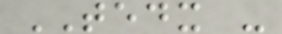TEDX -
